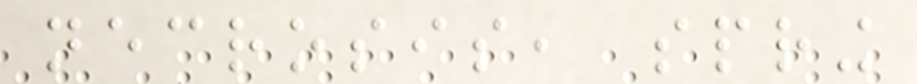necrosis, spring
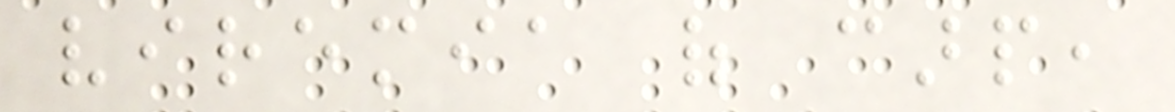viremia of carp,
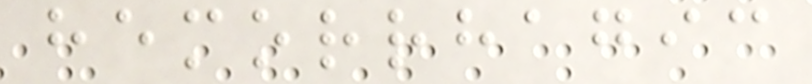hemorrhagic
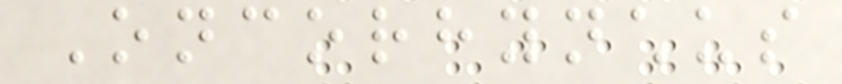Oncorhynchus
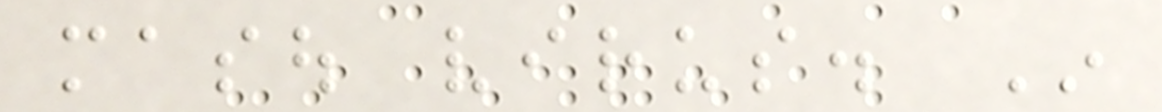masou virus. In
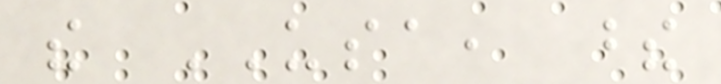the USA, these
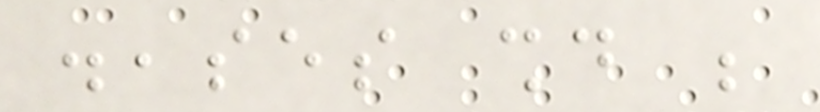diseases should be
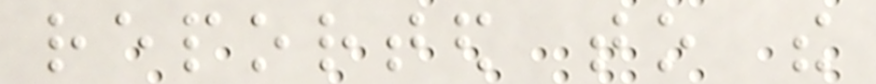reported to the
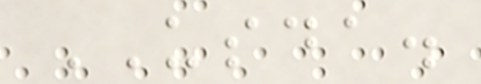USDA.
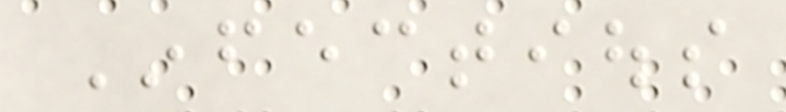Infectious
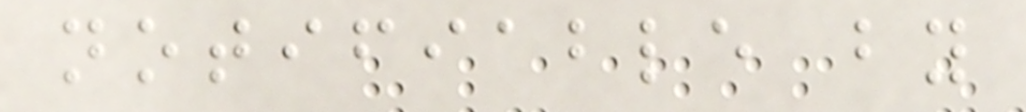notifiable by
